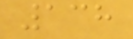138
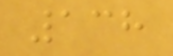138
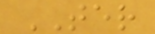TER
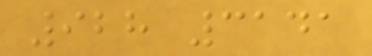928 3141
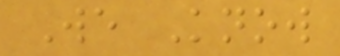We Know
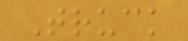Truck
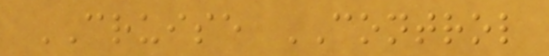CRUISE CONTROL
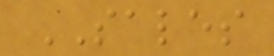SALES
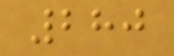280
